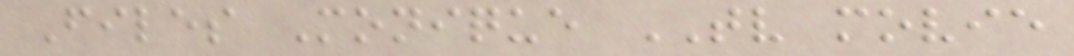Files Monique TV movie
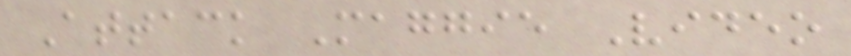Attack Maggie Video
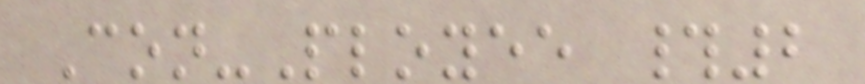Con-Ployee #2
